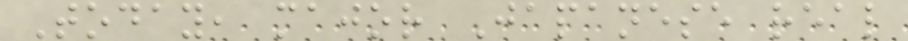Today, major Japanese real
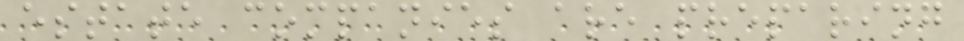estate companies are preparing
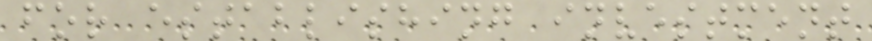for establishing investment
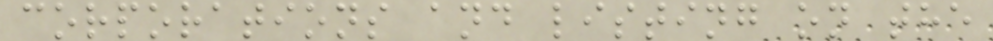corporations and listing on the
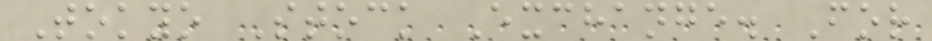Tokyo Stock Exchange. For
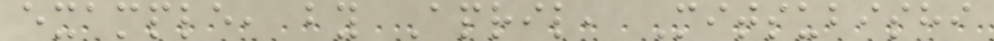example, by April, Mitsubishi
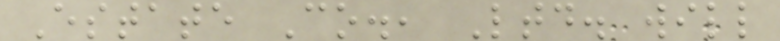Estate Co., Ltd. will
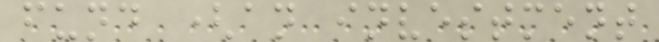fund (an investment
